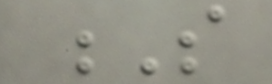S
